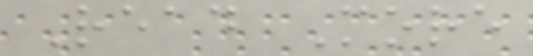Read More
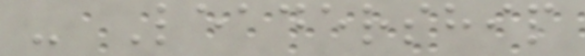- Leadership
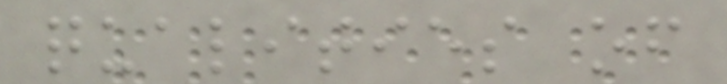qualities of
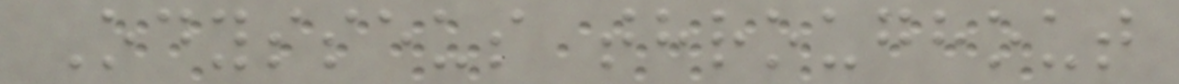Odysseus throughout
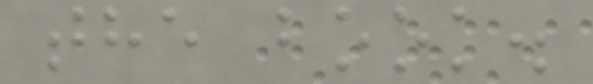the book.
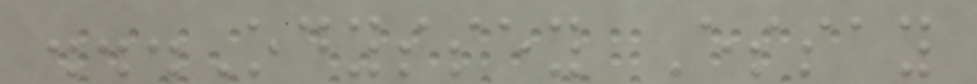...Odyssey Essay
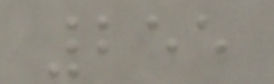255
